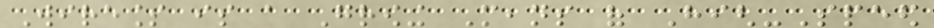Wireless is a Growing Means of High-Speed
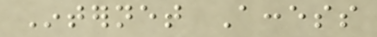Internet Access
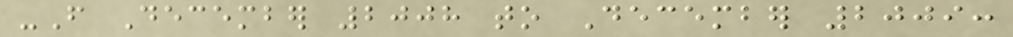-From December 2008 to December 2009:
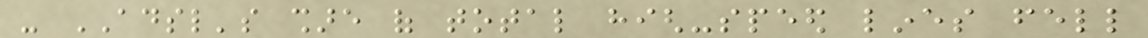- ADSL's share of total high-speed lines fell
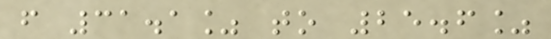from 31.1% to 25.6%
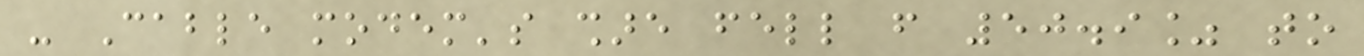- Cable modem's share fell from 50.9% to
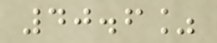40.6%
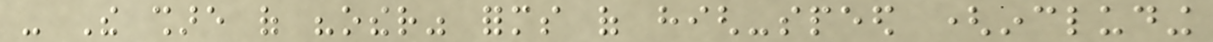- The share of "other" forms of high-speed (including
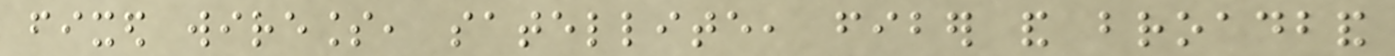fixed wireless, satellite, fiber and broadband
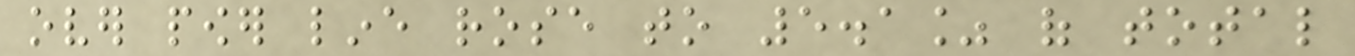over power line rose to 5.1% of total
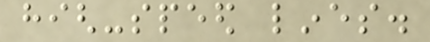high-speed lines.
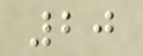20
